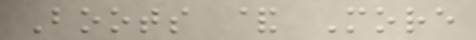Boots & More
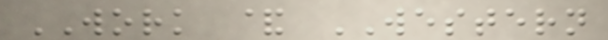WORK & WESTERN
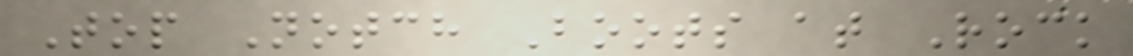Top Notch Boots at Rock
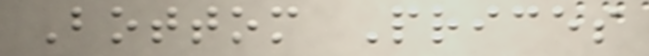Bottom Prices
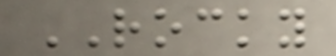ROCKY
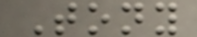Tony
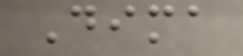Dima
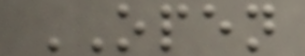OPEN
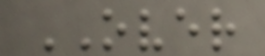OVER
